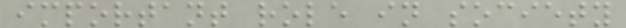important role in society
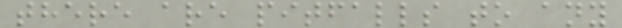there are pitfalls to any
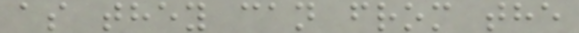as they can from the
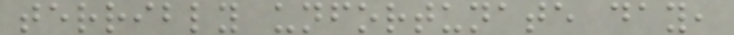terribly unfortunate day,
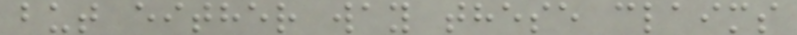but either way these claims
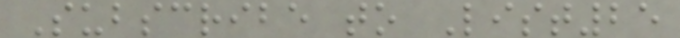Subscribe to List25
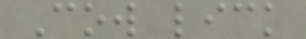Cow lick
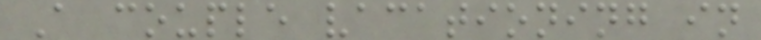A couple vacationing in
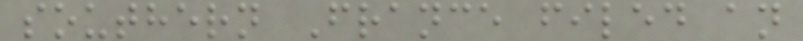southern France filed an
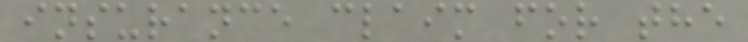insurance claim for the
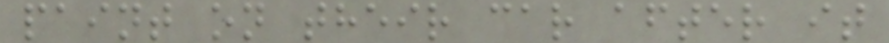paint on their car after it
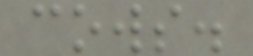cows.
